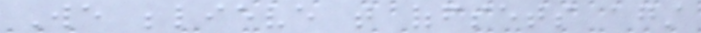We believe that offsets against
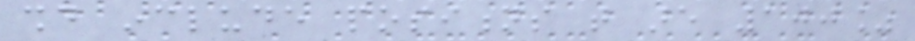should include positions that are 100%
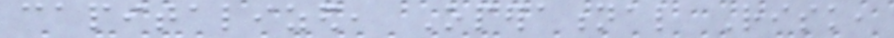capitalized, Operational Risk,
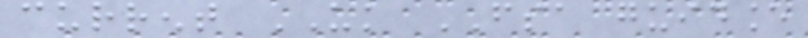current UK FSA guidance
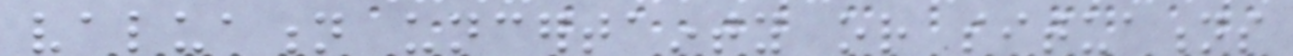valuation uncertainty or situations
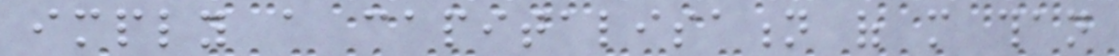imply a capitalisation of more than
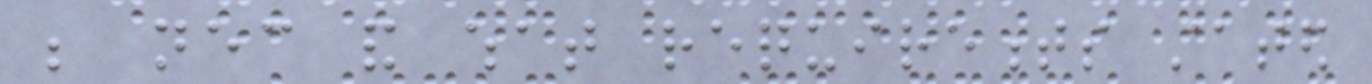be necessary and what requirements stated
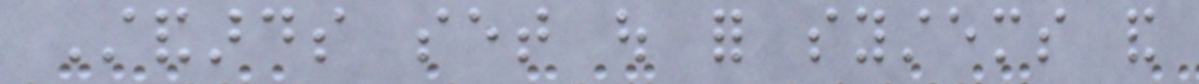Standards set out for systems and
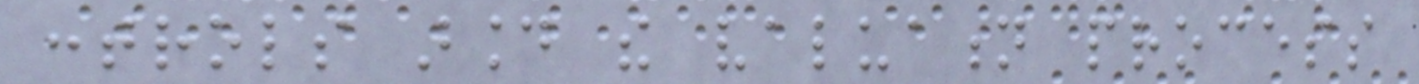controls around the valuation process
